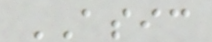ASIC
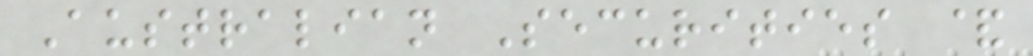Australian Securities &
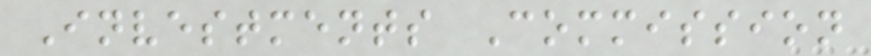Investments Commission
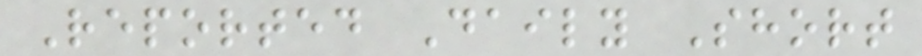Reported Daily Short
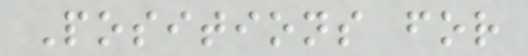Positions for
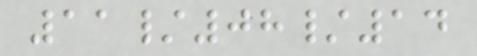11/08/14
